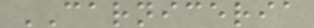CARNICERIA
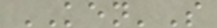KEN'S
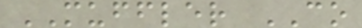MUFFLER CO
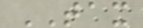TAX
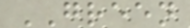GREEN
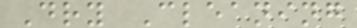Dry Cleaning
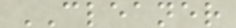CLEANER
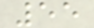55
